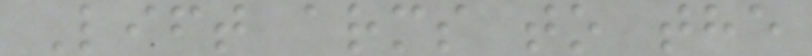Lift arms to the
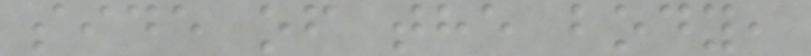side of the body,
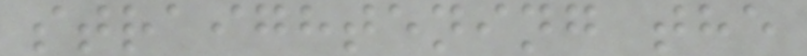straightening the
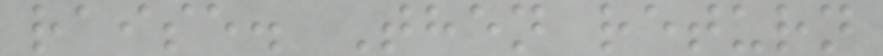raise. Then return
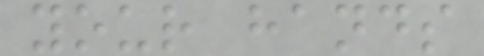your hands
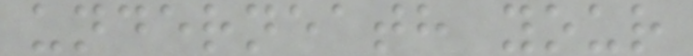underneath your
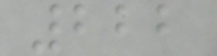222
